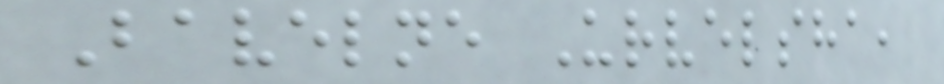Bavelne Urvelsha,
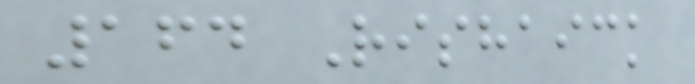164 Rishaick
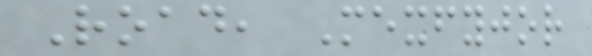Road, Mexfyjor
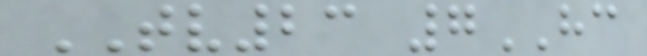TV23 7HC
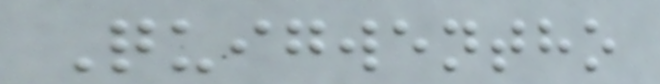Quigwentho
